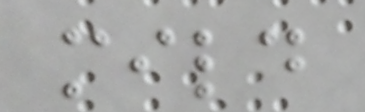mild
